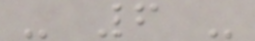- 6 -
